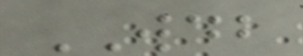WDB
